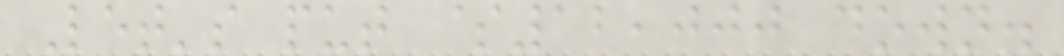Let's put $12,000 down.
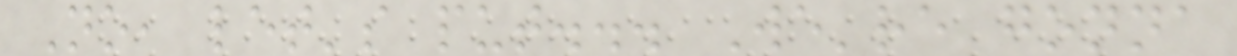No, let's put... We're gonna
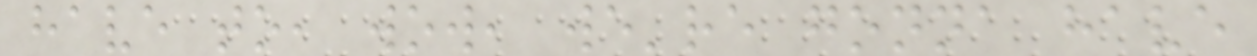have to, wow, we're gonna have
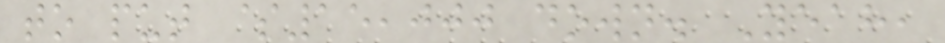to put $15,000 down. Yeah,
